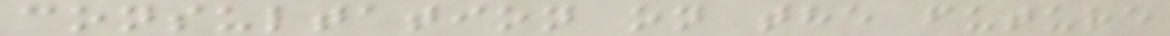consultation on the future
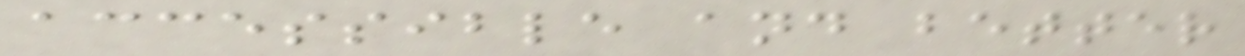accessible and better
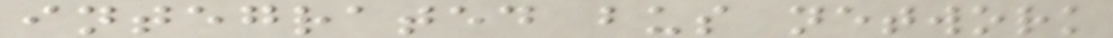integrated bus network
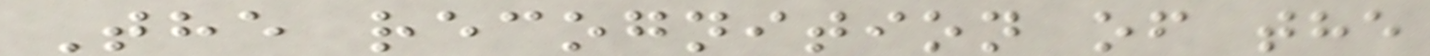The recognition of the
